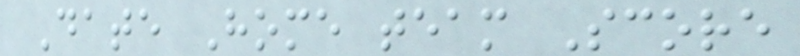Date Home team Score
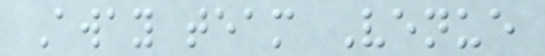Away team Venue
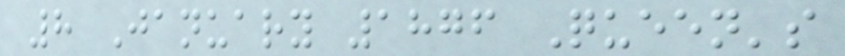8 January 1876 Queen's
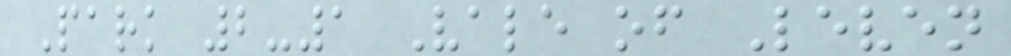Park 2-1 Vale of Leven
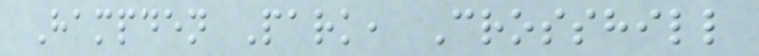Hampden Park, Crosshill
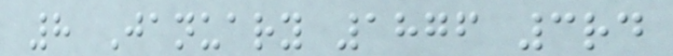8 January 1876 3rd
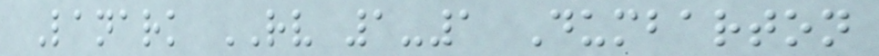Lanark RV 1-1 Dumbarton
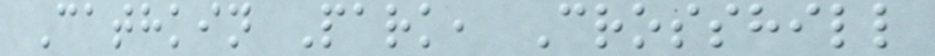Cathkin Park, Crosshill
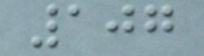107
